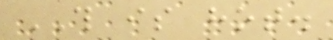THIS is hot.
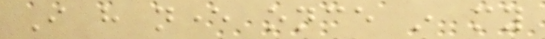I have never once in my
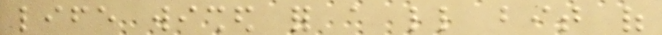life wished for a little bit of
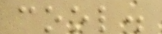cool.
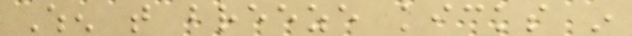When that breeze kicks in
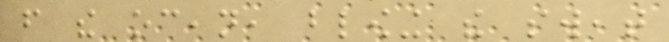from the ocean, blowing the sweat
